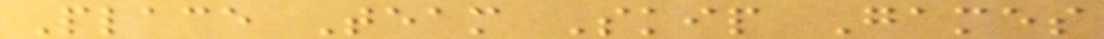Place Team Skip Games
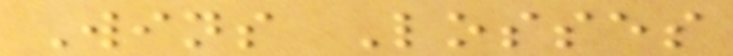Wins Losses
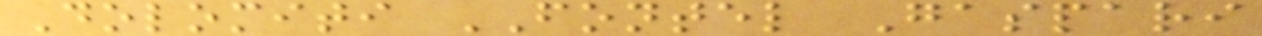Dolomiti FONTEL Gaspari
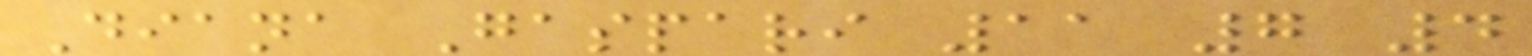Diana Gaspari 11 7 4
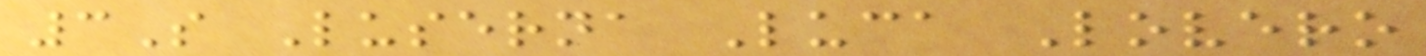3S Luserna Luca Lovero
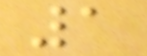1
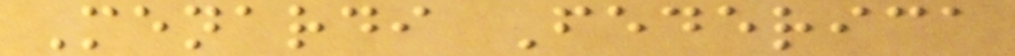Menardi Federica
